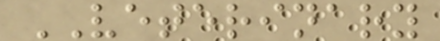VETERINARY
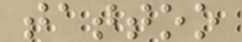tattoo
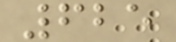625
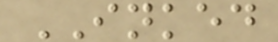INKED
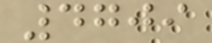4709
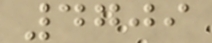4709
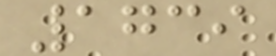1739
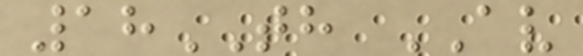18TH AV
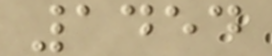1454
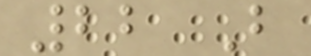22 B
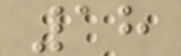18
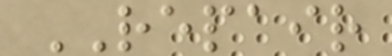REPAIR
